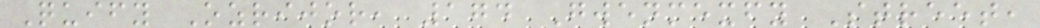Quify Ozrijor, 174 Gwenmexfy Street,
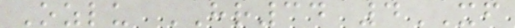Ozlu HR34 4XF
